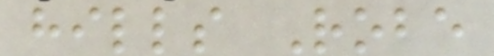hills Robe
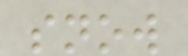snow
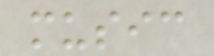music
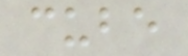cube
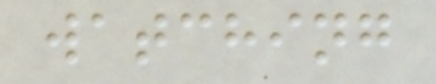watching
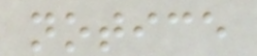notice
